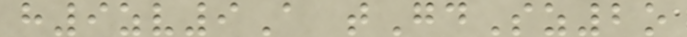h9zv9A tGdSz2o
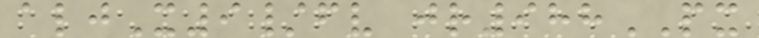aljX9/fv jr988PX
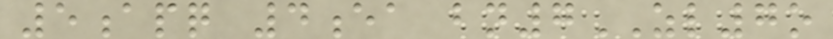5apq 4ea bn7ZL7o
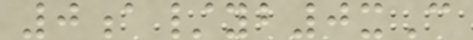0a/yb0xC
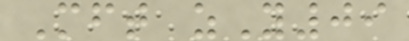Mft zY09
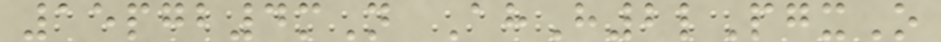15pgb4mN AhH2lPgxO
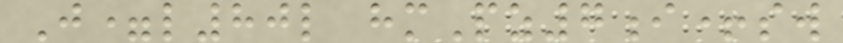J=l80l hmPz7i+sw
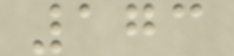173
